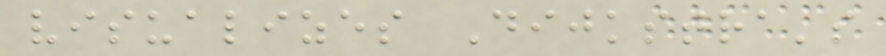visualizes Dijkstra's
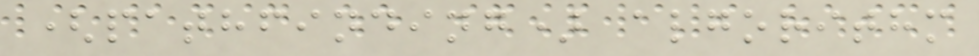(pathfinding) algorithm
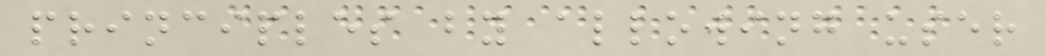principles by allowing user
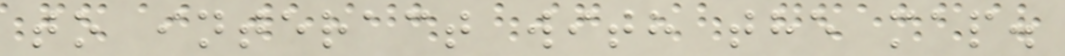to interact with the map.
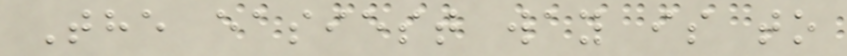The easiest way is to
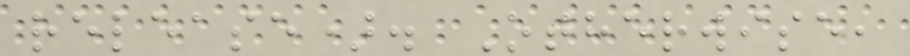release). Otherwise,
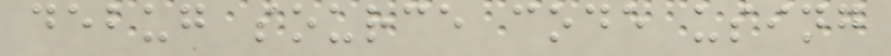debug source code using
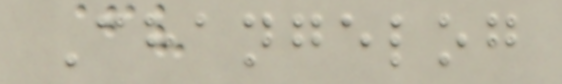Changelog
